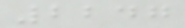2247
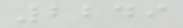2249
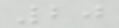20
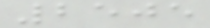2505
